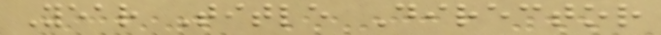Year Title Director
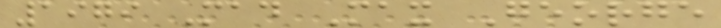1979 Mad Max George
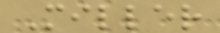Miller
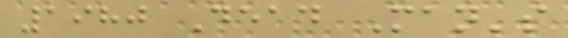1980 Dead Man's
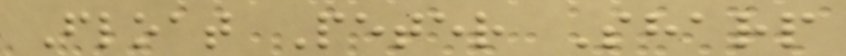Float Peter Sharp
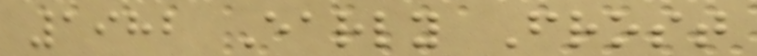1982 Early Frost
